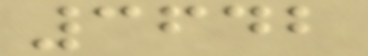3642
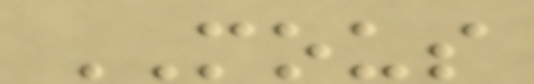MOUS
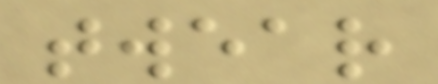twear
